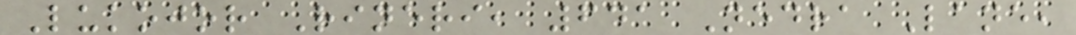Lukojor Rineri, 641 Nedra Lane,
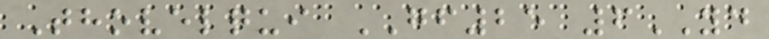Thovelqui GF25 6YD
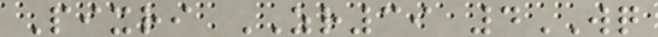Pixri ZR39 4WQ
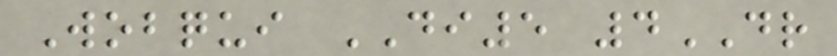Wobqui DI5 4DR
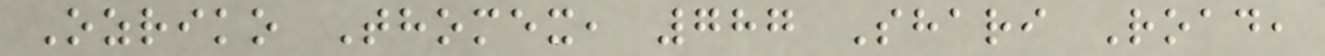Ozriko Thomex, 787 Shari Road,
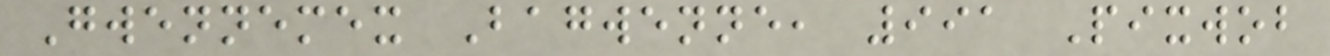Gwennemex Bagwenne, 991 Pixwob
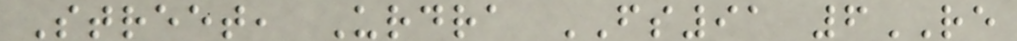Street, Urdra FS91 6RE
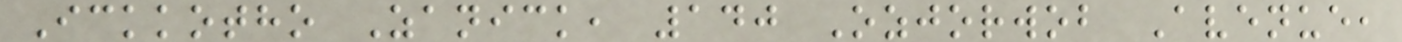Ickkotho Zanick, 140 Ozjorwob Avenue,
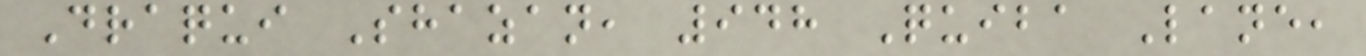Draqui Shazan, 948 Quiba Lane,
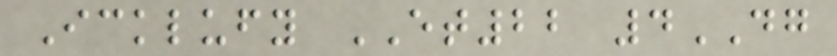Icklufy ET22 4DG
